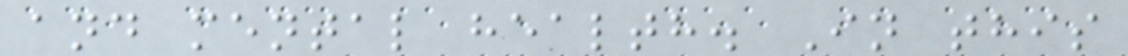and mental health. In this
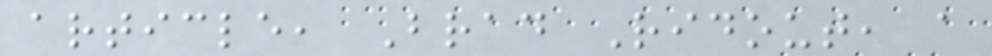article, Brad Ridout, a
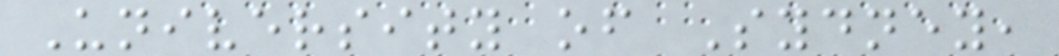University of Sydney,
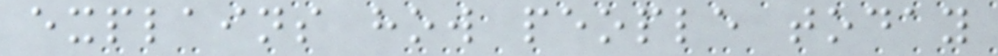explains how people today
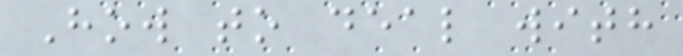How to deal with
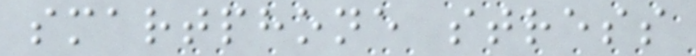smartphone stress
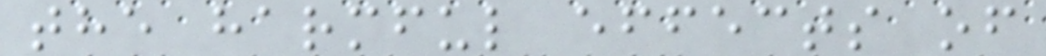the harmful effects of
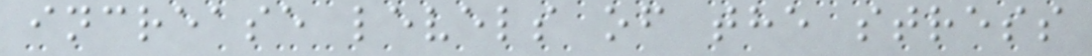increase levels of the stress
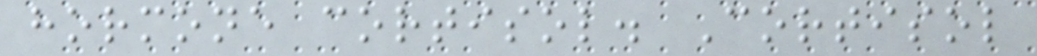hormone cortisol. Cortisol
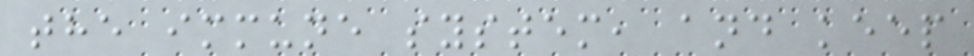the immune system, and keep
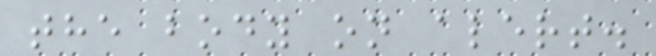the body on alert.
